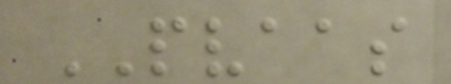PVAAS
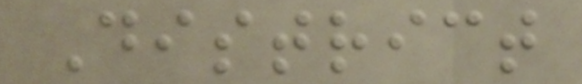District
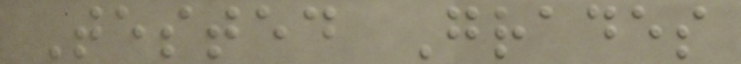Tested Grades
